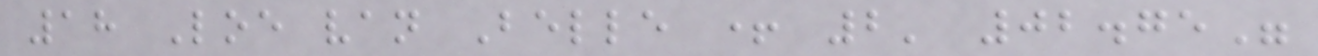18 Loe van Belle + 2' 02.75"
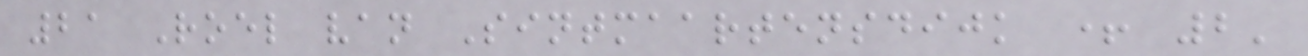21 Roel van Sintmaartensdijk + 2'
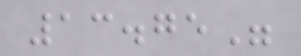13.75"
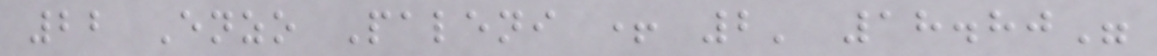22 Enzo Paleni + 2' 18.80"
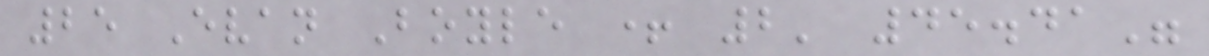25 Evan Boyle + 2' 45.41"
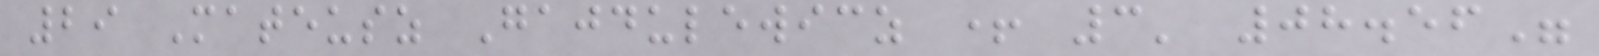29 Mateusz Gajdulewicz + 3' 08.56"
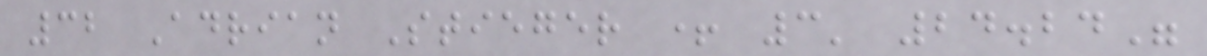32 Adrian Stieger + 3' 24.24"
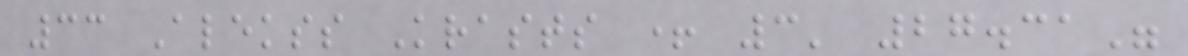33 Alekss Krasts + 3' 27.31"
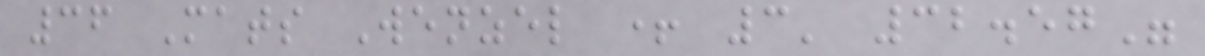36 Mats Wenzel + 3' 32.57"
